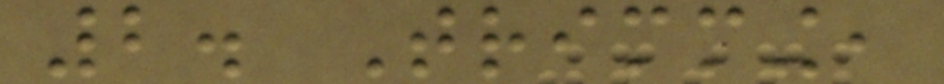2. Trimming,
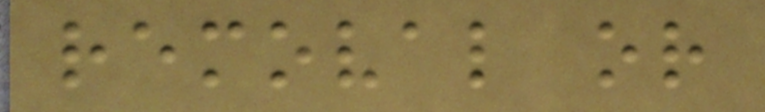removal or
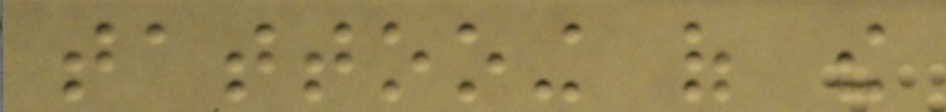tattooing of the
